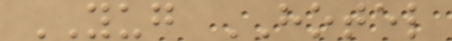YUG HOTEL
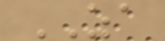ZA
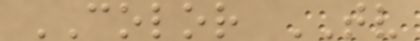COLOR TV
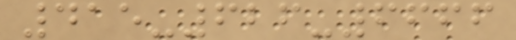415-626-6666
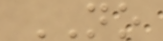NO
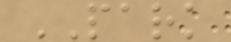PARK
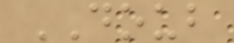DOUB
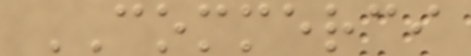COMMERCI
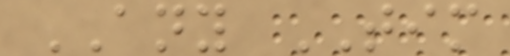ANY TIM
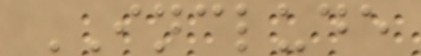INCLUDE
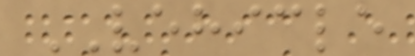VEHICLE
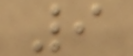9
